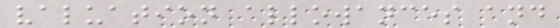valuation allowances and
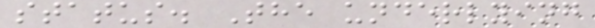status. The underlying
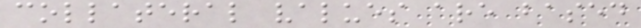collateral values are based
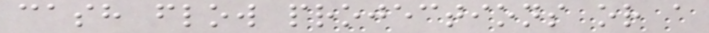cash flow projections or a
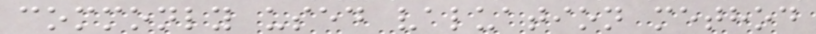commonly used valuation method
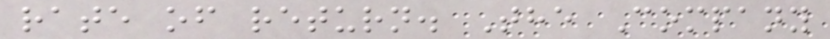rate of return. The Company
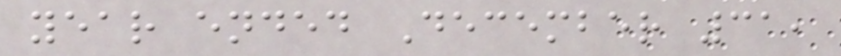year ended December 31,
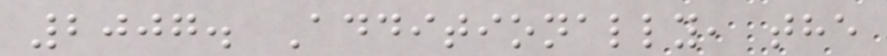2007. Additionally, the
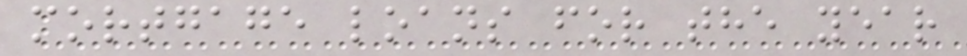mortgage loans for the year
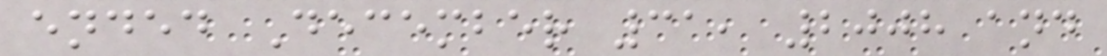ended December 31, 2008 and
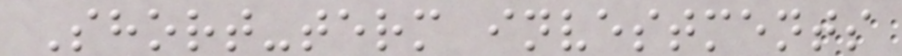Short-term investments
